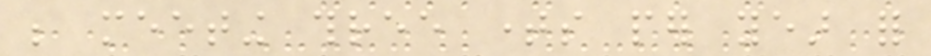be meeting three times per year for
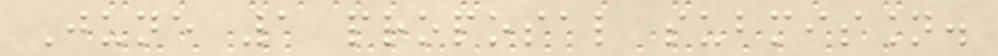June 1 proposal submission.
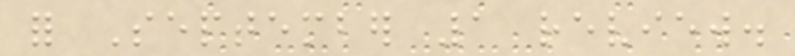for September 1 review.
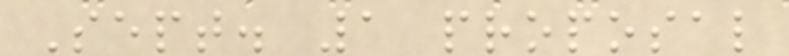Sept. 1 proposal
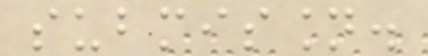submission.
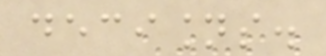decisions.
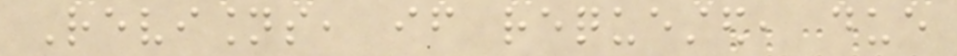Revisions, if requested, due
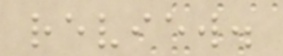review.
